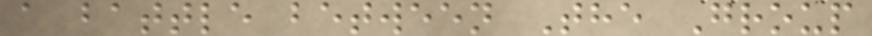a battle between The Group
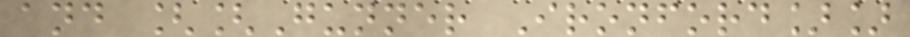and [[Gunner Ironford]]
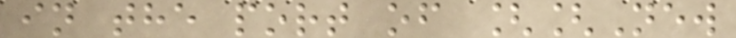in the port of [[New
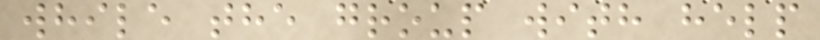while the group with help
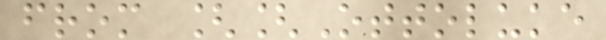from [[Ottoluke
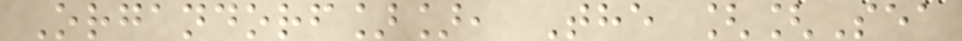Organdorf]], The [[Sea
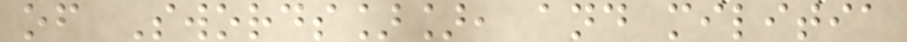of Swords]], and militia
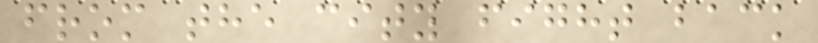from the city fight back
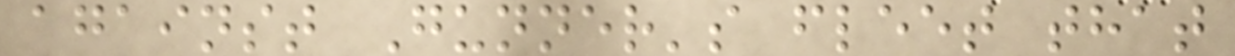against Gunner's fleet that
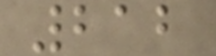212
